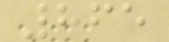865
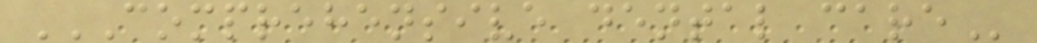COMPREHENSIVE DENTAL CARE
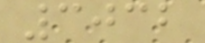3032
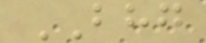BHG
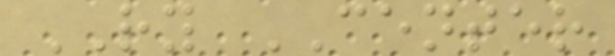RY CENTER
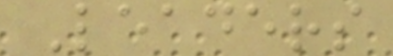Leaders
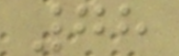78
